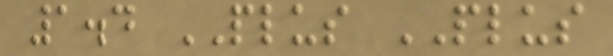1.4 PLUS PLUS
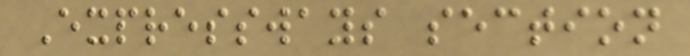Expressways section
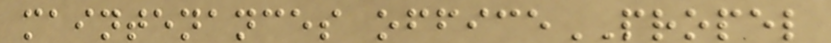maintenances officePROPEL
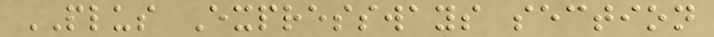PLUS Expressways section
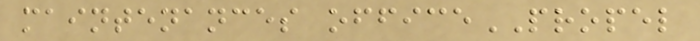maintenances officePROPEL
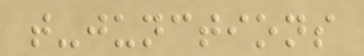t-junctions
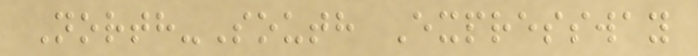North-South Expressway
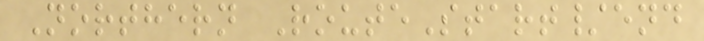Northern RouteStart/end
